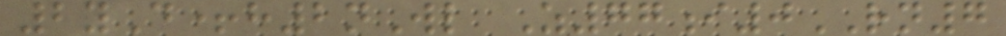2yD+h2nWl Z77i0RN7
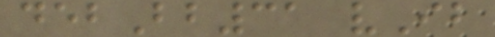debBb31 vIb
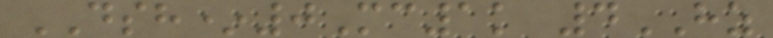DSH*0Mc1k 4HZ
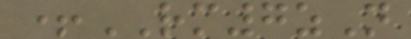+RM7zN
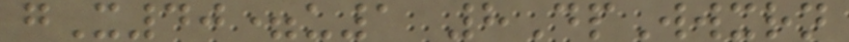gX40=u1 8DpWwxrn
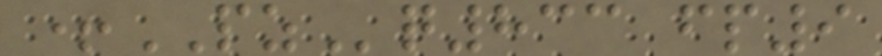+PZq833 fp9
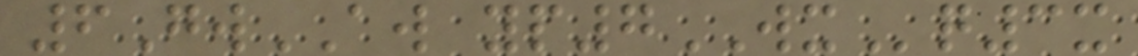6GwAW yp7WXq3x
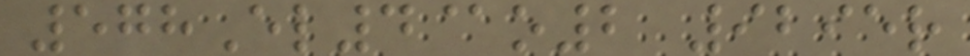578El4@o2 9295r
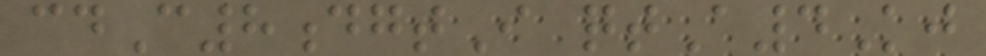cdC8dgtI qtA4Kj
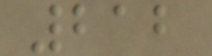212
